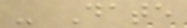- Date
